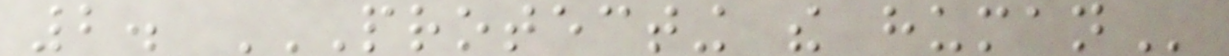2. PROTECTING THE HUMAN
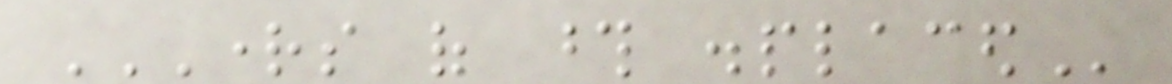RIGHTS OF THOSE DISPLACED
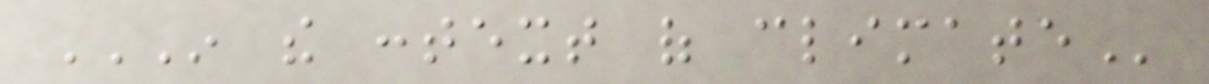IN THE CONTEXT OF CLIMATE
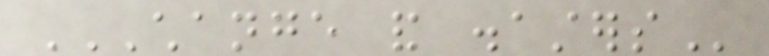CHANGE AND DISASTERS
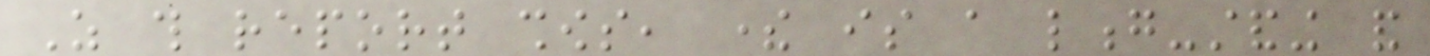As this report shows, there is a long-standing and
